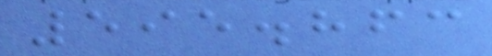595.863
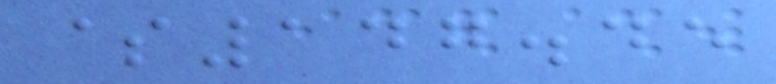$147.45
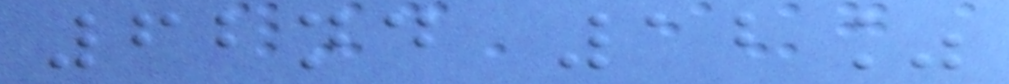62nd 12%
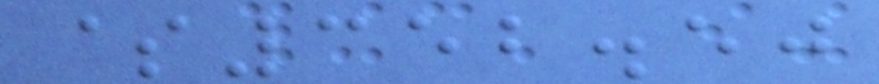$352.50
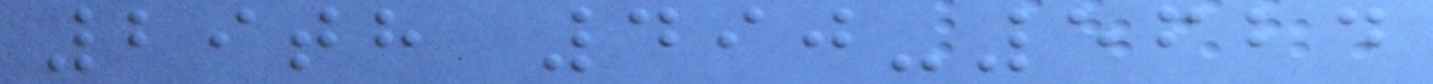29th 490-5624
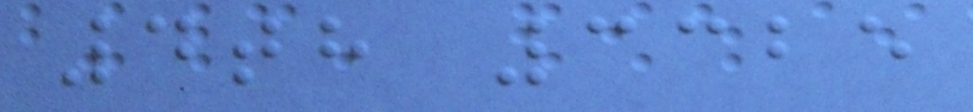4th 3325
